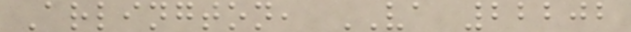Arlington, VA 22202
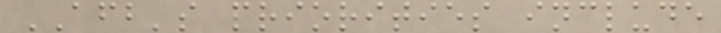AFB's priorities include
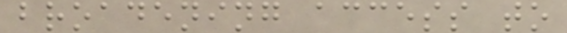broadening access to
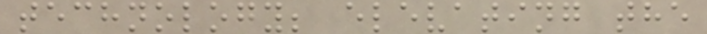technology; elevating the
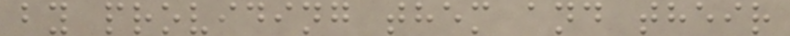by providing them and their
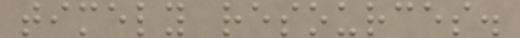timely resources.
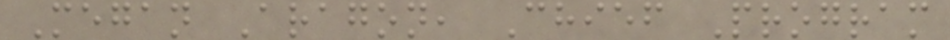Megan Aragon, Chief Program
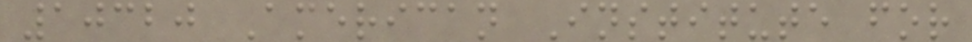10320 American Institute for
